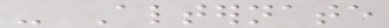- Alternate
